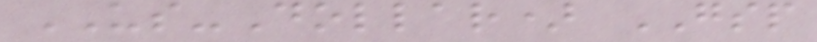US-Dollar) GSP
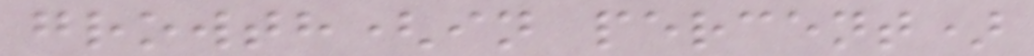growth(in percent)
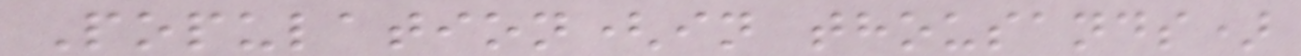Population(in thousands)
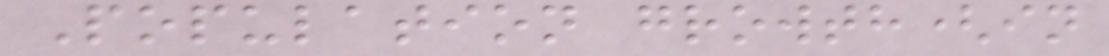Population growth(in
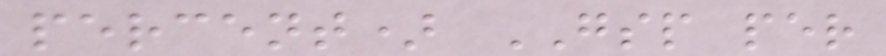percent) GSP per
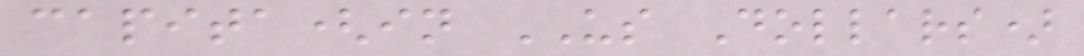capita(in US Dollars)
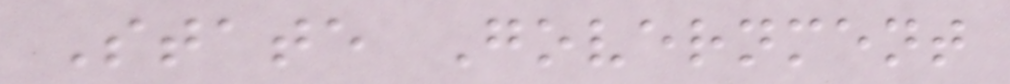State Government
